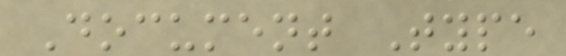Document Type
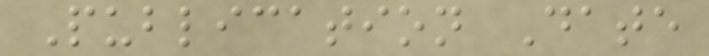Publication Date
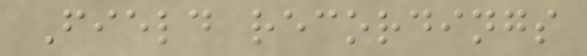Field recordings
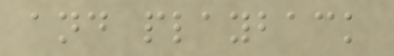and playback
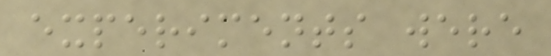experiments were
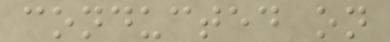conducted on
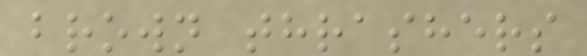brown thrashers
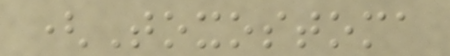(Toxostoma
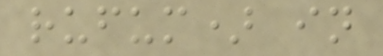rufum) in
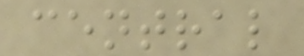central
